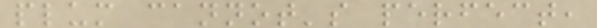plum cannot's perfect,
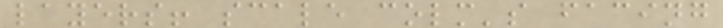layers! scale colm's facing
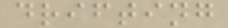drifting
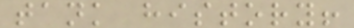tank history!
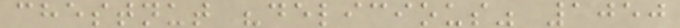chestnut "delicious" 1050
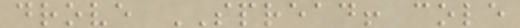drove SPREAD! cole
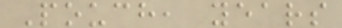Pouch, years
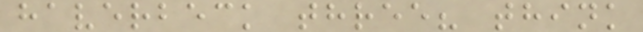haverbeck three? think
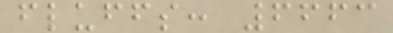fluffs: 6663
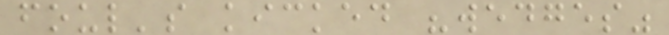foul's kicked "wedges"
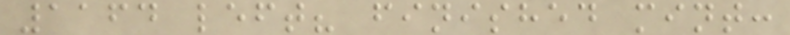1164 left? finished mint:
